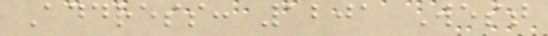Address: 1201 West
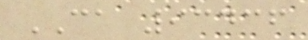CA 93436
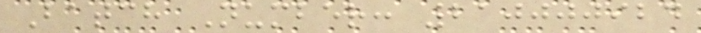Batch Number: 210000924
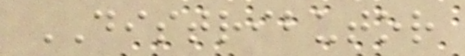DISTRIBUTOR
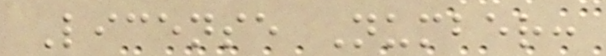License Number:
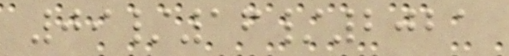09/16/2021
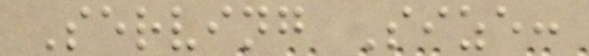Serving Size:
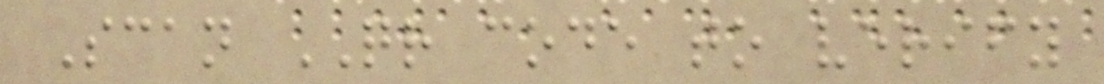Scan QR code to verify
